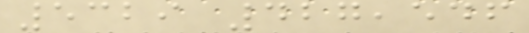5329 427,546
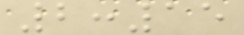2:15
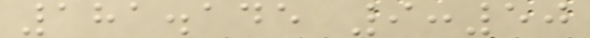181.145 9:50
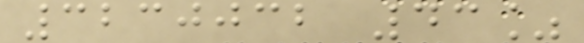3230032 43%
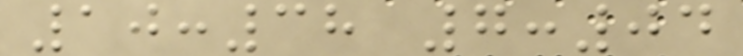10:38 7:04
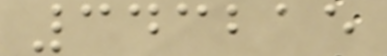343215
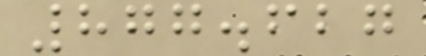877.627
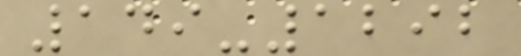149-1292
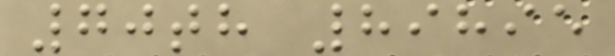70th 89895
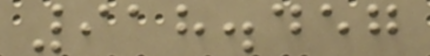918.457
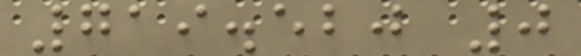719.520 0
